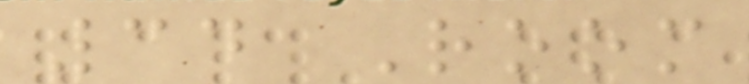34 Room
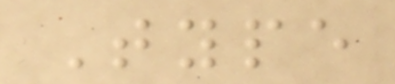Type
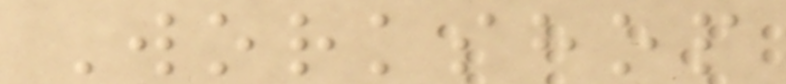Workshop
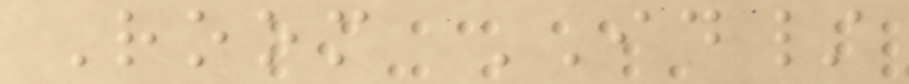Room ID/
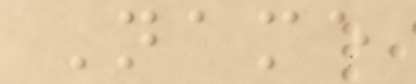Name
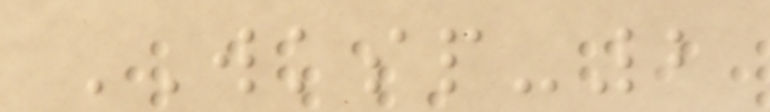WKSP-2
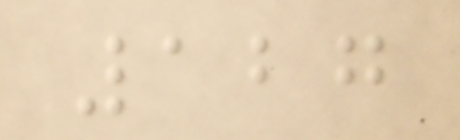127
